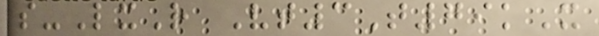s-LxR Vt3T79kX
